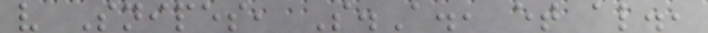v Snipes, S.A., et al.,
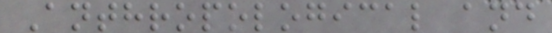Anthropological and
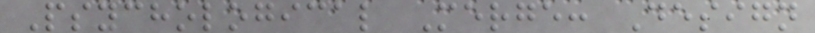Psychological Merge: Design
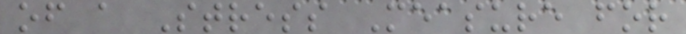of a Stress Measure for
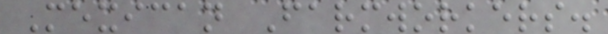Mexican Farmworkers.
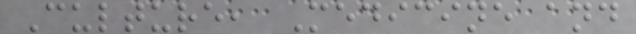Culture, Medicine and
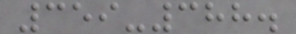359-388.
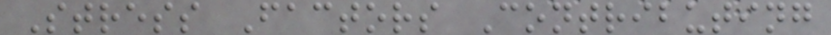Stress Factors Contributing
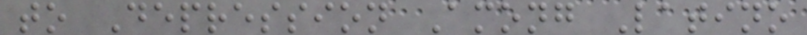to Depression Among Latino
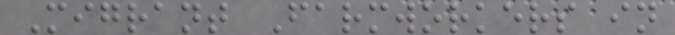Migrant Farmworkers in
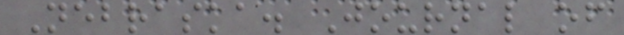Nebraska. Journal of
